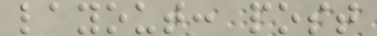layout: post
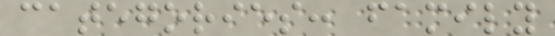categories: family
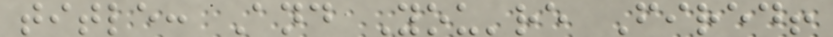title: And You're Fired!
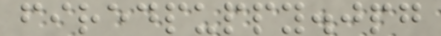firedpuppy.jpg
